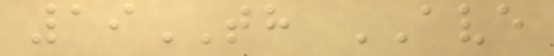19TH AVE
